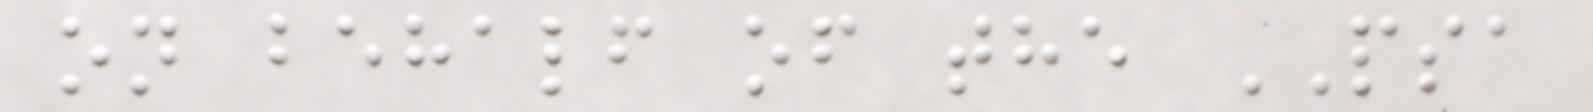on behalf of the PSA
